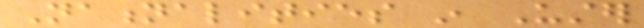Nationalities in Uster
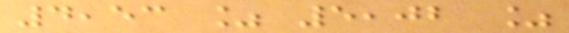4,53 % 5,02 %
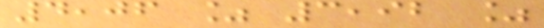4,06 % 3,92 %
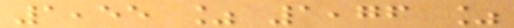1,55 % 1,76 %
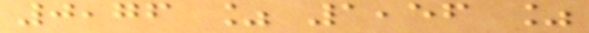0,76 % 1,56 %
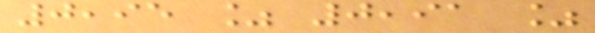0,95 % 0,91 %
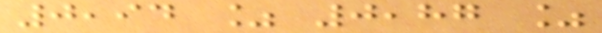0,94 % 0,87 %
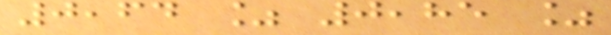0,64 % 0,85 %
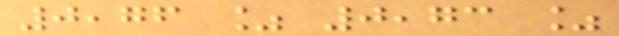0,76 % 0,73 %
